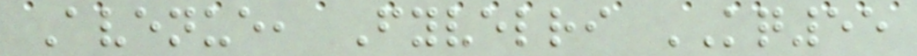Avenue, Fyvelri KQ55
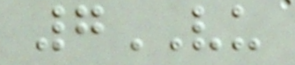7VU
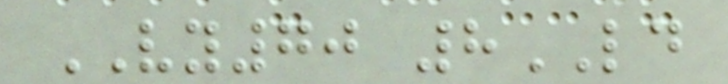VY70 8LD
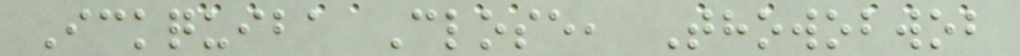Ickquiba Close, Thowobwob
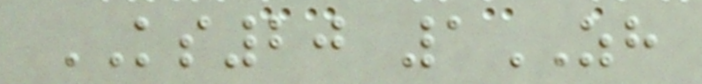KS20 1ZH
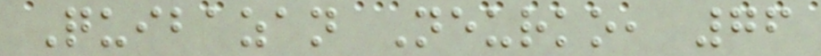Quibazan Neurko, 76
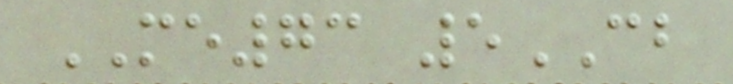ME73 5CB
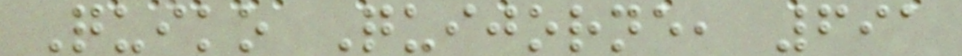Quiko Quijorne, 691
